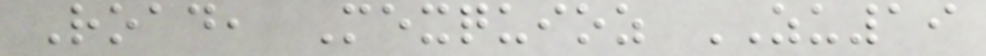Road, Mexquioz ZU19
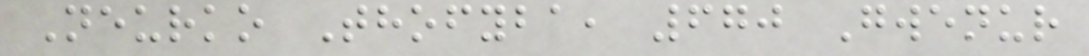Neurko Thofyba, 670 Gwenur
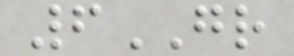6GR
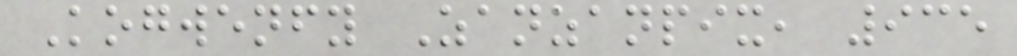Kogwenfy Zanzanpix, 935
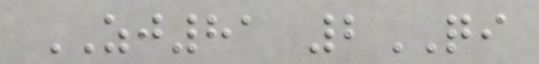ZJ81 2QI
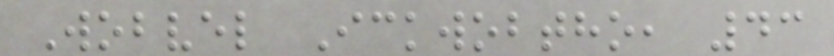Wobvel Ickwobtho, 43
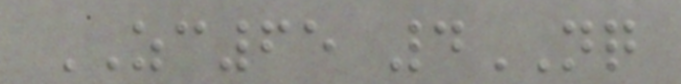ZC65 4NQ
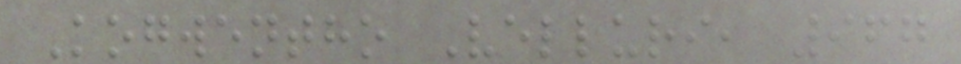Kogwentho Velluri, 967
